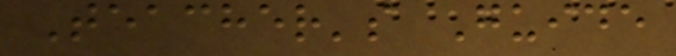Teacher's Guide
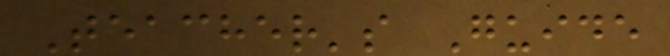Teacher's Guide
